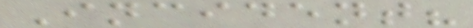Incident?
